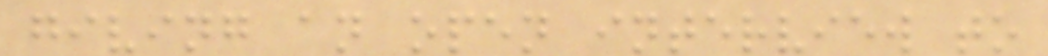giving an open interview to
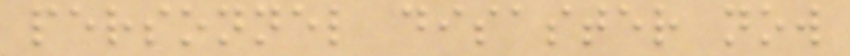personnel disaster now
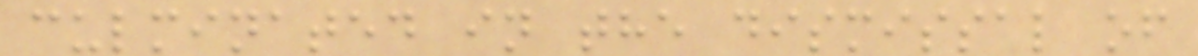culminated in the dismissal of
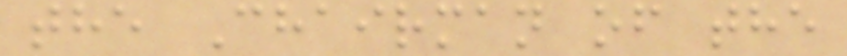the Chairman of the
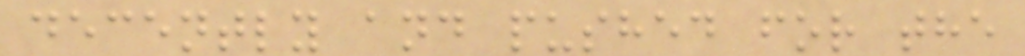decently and pushed for the
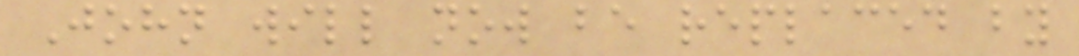John will now be replaced by
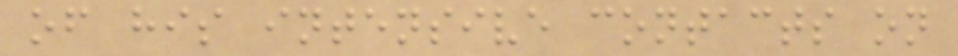of his intensive contacts on
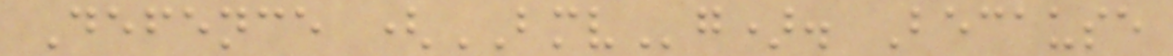Defence (BMVg). Because
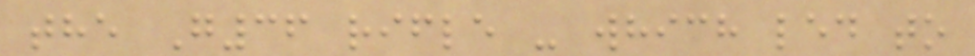the G36 rifle - which led to
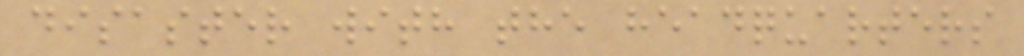disaster with the headquarters
